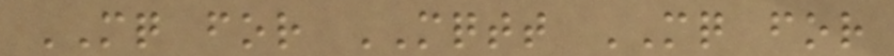MQ for MQTT MQ for
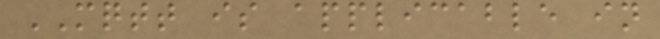MQTT is applicable in
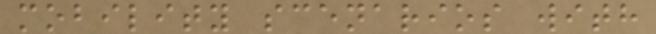mobility scenarios with
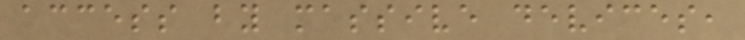access by massive devices,
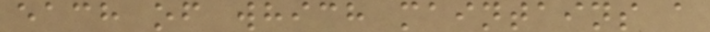each of which maintains a
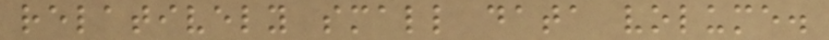relatively small data volume.
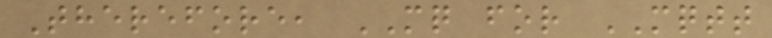Therefore, MQ for MQTT
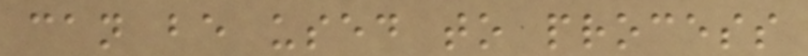can be used to process
